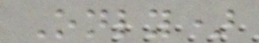Only)
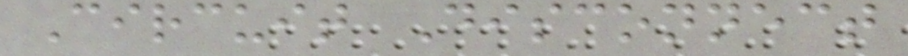Circuit Disconnect
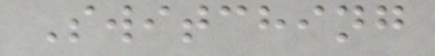Switching
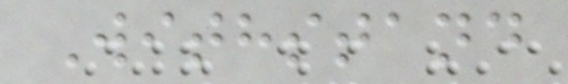Withstand
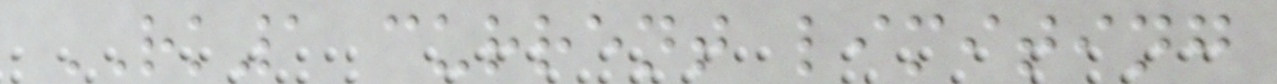RK1 current limiting
